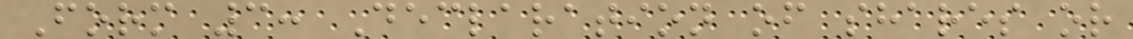Form 3: Declaration of shares or
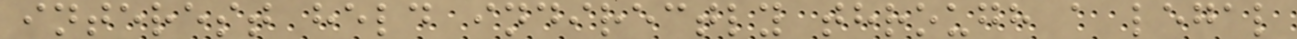interest held indirectly through a legal
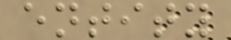entity
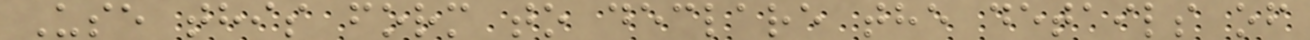Use this form to declare the details of
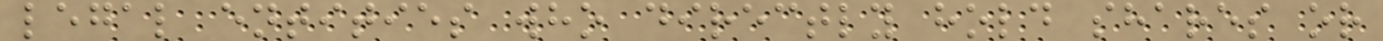legal entities who directly hold shares or
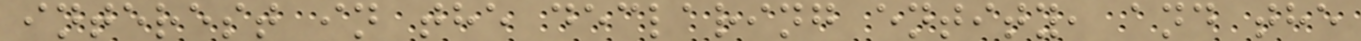interest in the declaring entity, and the
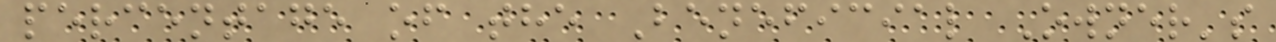percentage of the Beneficial Owner's
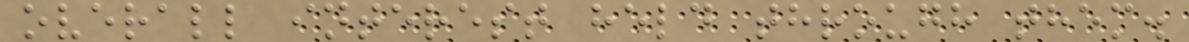overall interest held through them.
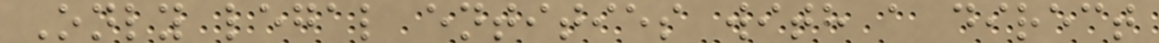Only legal entities with a direct
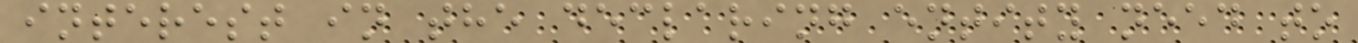interest in the declaring entity need to
